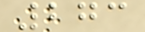273
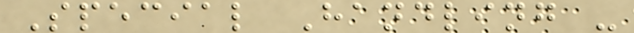Special Handling -
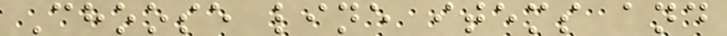Choose line items and
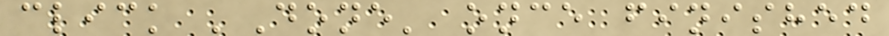click 'Done' once finished
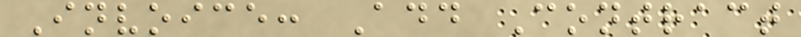Invoice: Add Contract
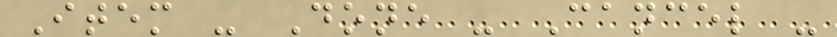Item - Done - Cancel -
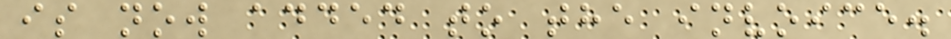is now added to the invoice.
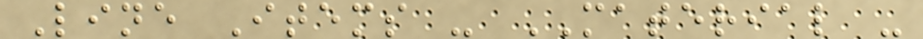Line Items - MATERIAL -
